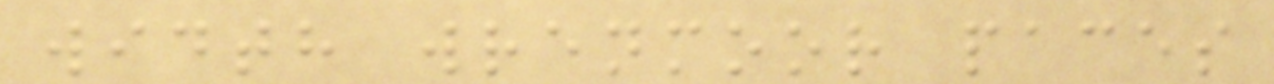width wrenmoor paces
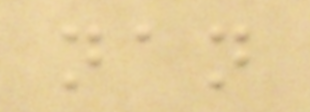nan
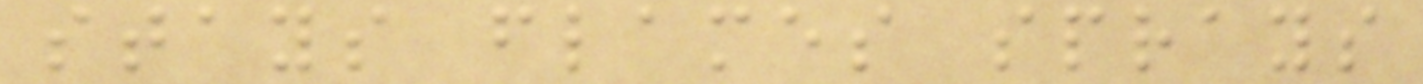stays flames sprays
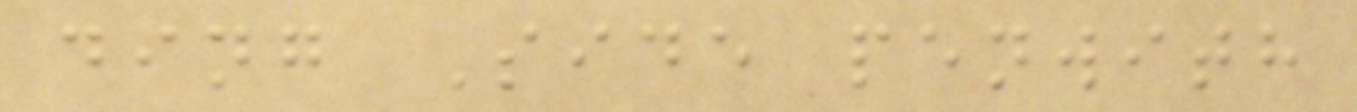ding Side penwith
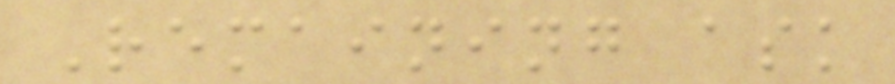Remaining ask
